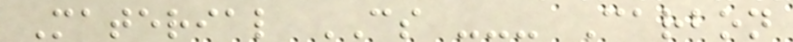Material CS --- Carbon
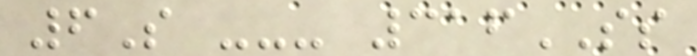6S --- 316SS
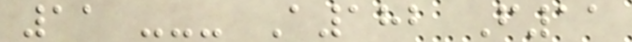11 --- A182 F11
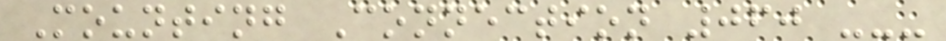Mounting Connection 060 ---
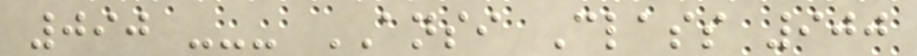090 --- ANSI Class 900
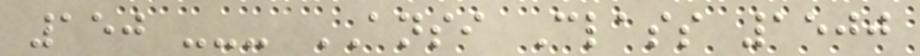150 --- ANSI Class 1500
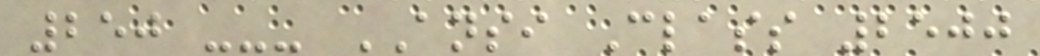250 --- ANSI Class 2500
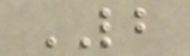LB
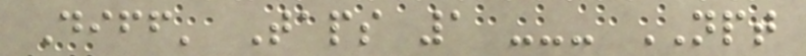Diff' Taps 1 --- NPT
